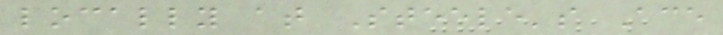locally at Steele's Ace
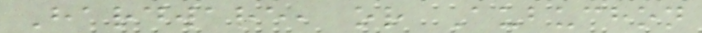Hardware, or Aubuchon
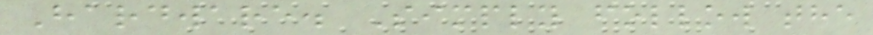Hardware. Simply follow the
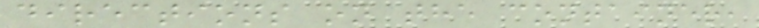directions on the container,
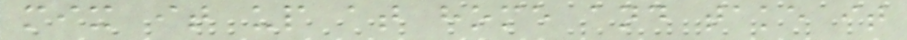mix it up at home and take it
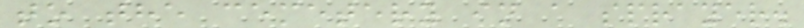to the cemetery in a sprayer.
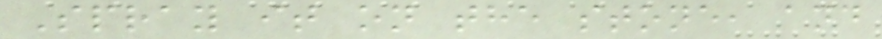Spray it on the stone, and
